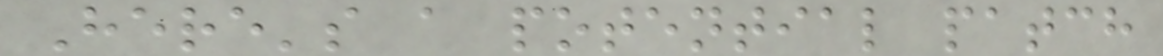Here's a potential patch
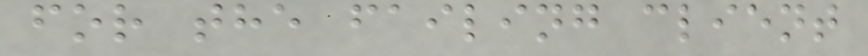for the failing client
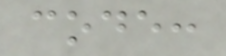code:
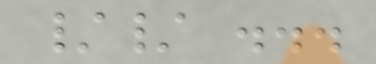// ...
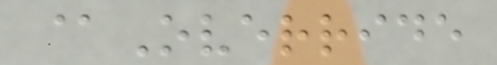@Override
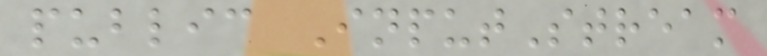public InputStream
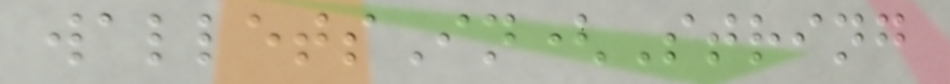walletsIn(String
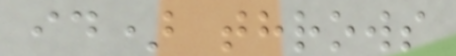id) throws
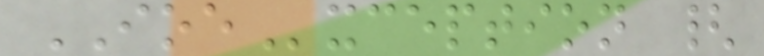IOException {
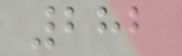282
